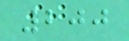200
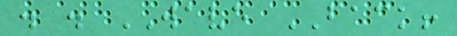. . WAVE BACK!
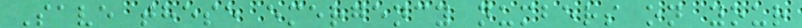Save these emergency numbers on your
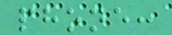phone:
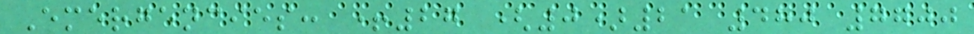Emergencies: +27 (0)21 480 7700
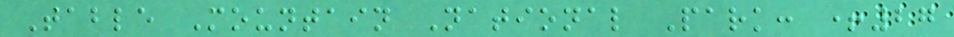Table Mountain National Park: +27
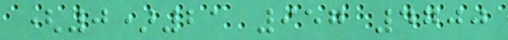(0)21 957 4700
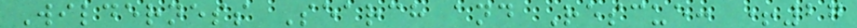Wilderness Search and Rescue: +27
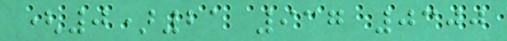(0)21 937 0300
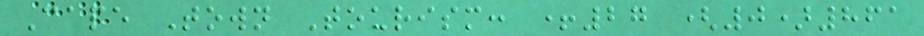Cape Town Tourism: +27 (0)861
